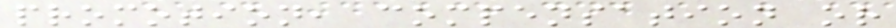promotion, compensation or
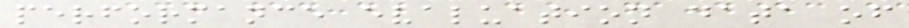performance evaluation data of
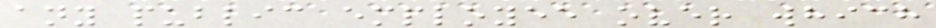any public employee over which
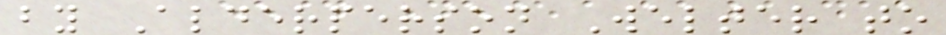by Alderperson Welter to
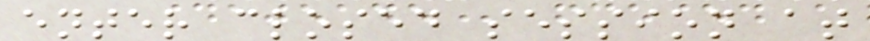enter closed session at
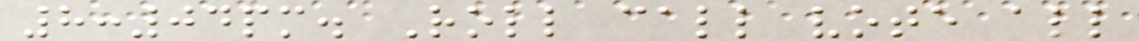8:04pm. Roll call vote all
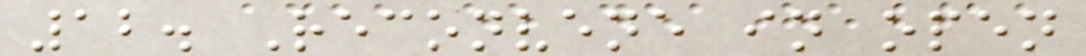12. Reconvene in open
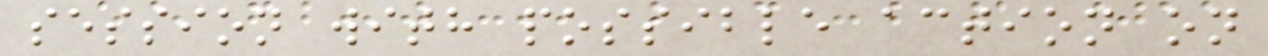session with possible action on
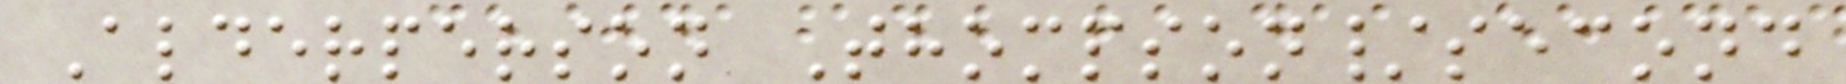Alderperson Thompson/second
